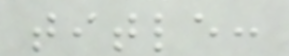title:
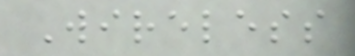Wireless
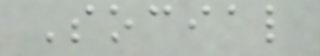Social
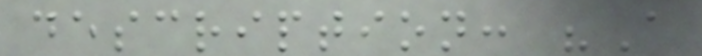description: "A
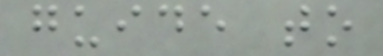guide to
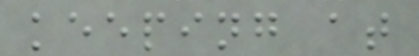keeping at
